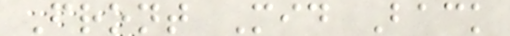Front Mid Back
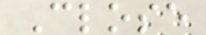Close
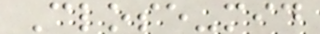Close-mid
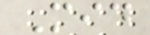Mid
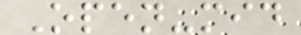Open-mid
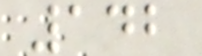142
